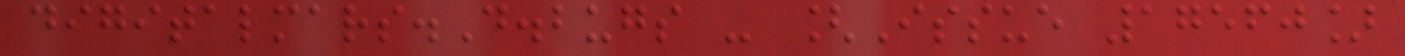digitalmars.D.bugs - [Issue 17560]
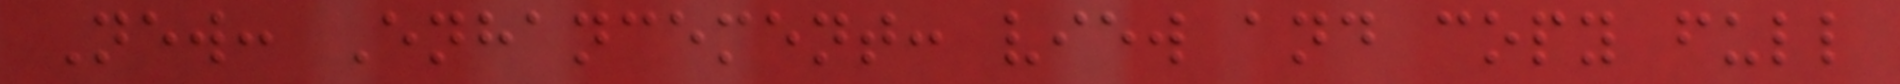New: Enhancement: view and copy full
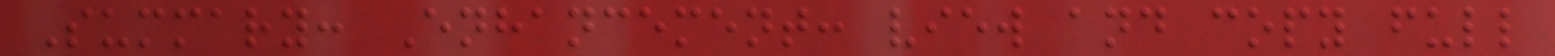Summary: Enhancement: view and copy full
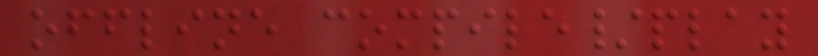offline compile/play
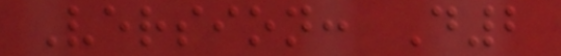Version: D2
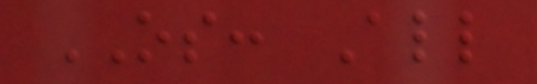OS: All
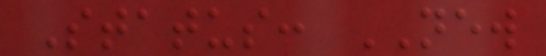Status: NEW
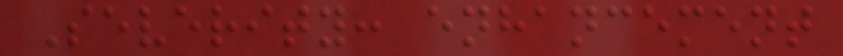Severity: enhancement
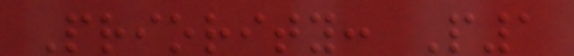Priority: P1
